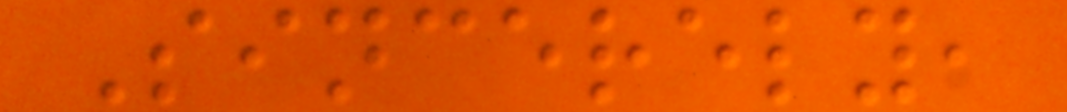Sincerely,
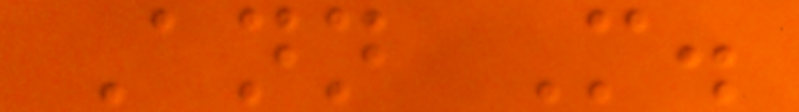Ann M.
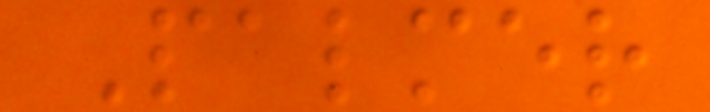Palmer
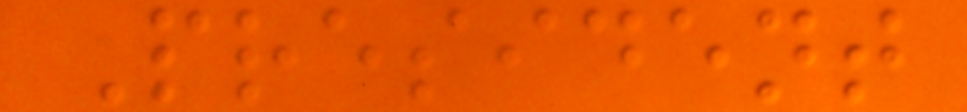President
